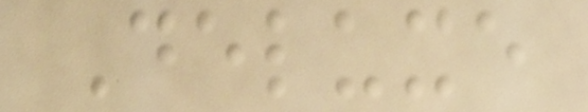Deluxe
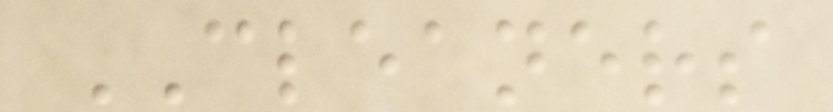CLEANERS
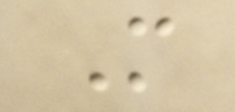M
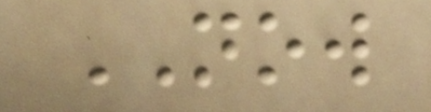NOW
